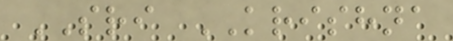SRI KRISHNA
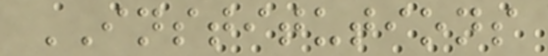INSTITUTIONS
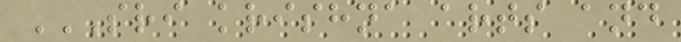SRI KRISHNA ARTS AND
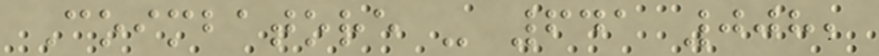Coimbatore - 641 008,
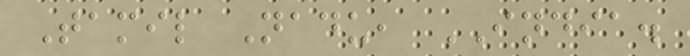Tamil Nadu, INDIA.
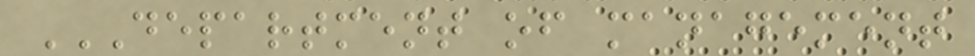DEPARTMENT OF MANAGEMENT
